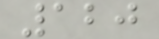120
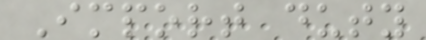Import duty
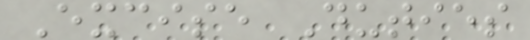Excise Duties
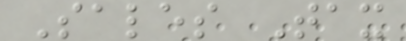Sales Tax
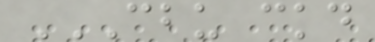CBU CKD
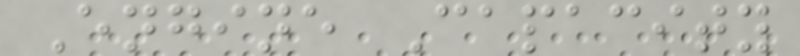Engine Capacity
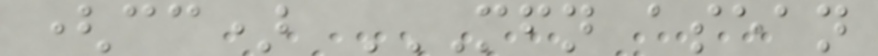(cc) MFN ASEAN
